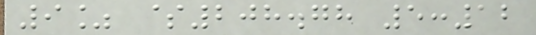9% $208.78 5:12
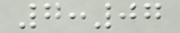7:07
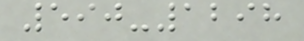590-1298
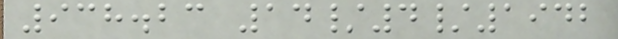938.23 14/4/1942
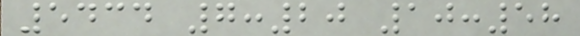5434 7:20 10:58
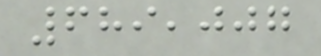689,007
